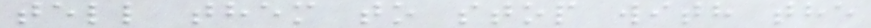tell them to stop with the
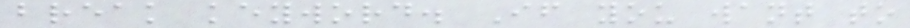break keyword. If you want to
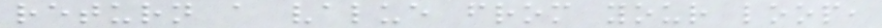return a value from your loop,
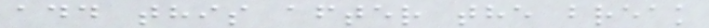add this after the break
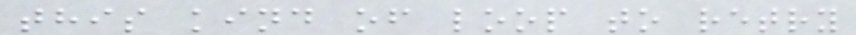this kind of loop to retry
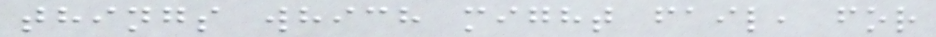things which might fail, for
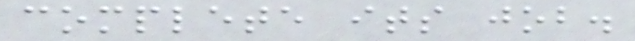complete its job.
